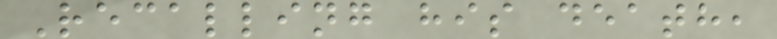Recalling his death,
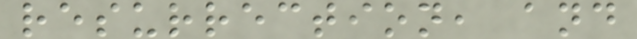resurrection, and
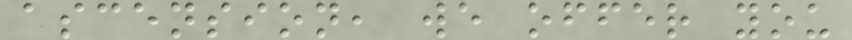ascension, we offer you
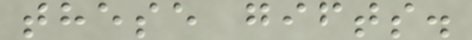these gifts.
